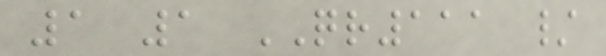1 1 QR111 /
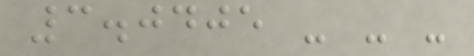3.0405 - - -
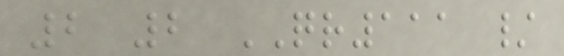2 2 QR111 /
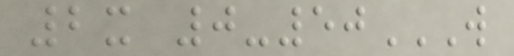2x 0-50W
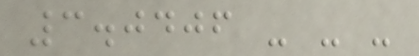3.0406 - - -
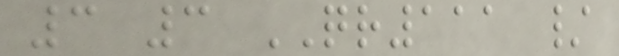3 3 QR111 /
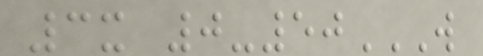3x 0-50W
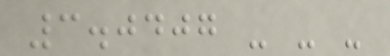3.0407 - - -
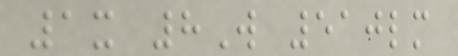1x 8W 510lm
